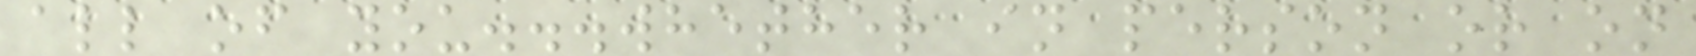all of you...whether in person or on
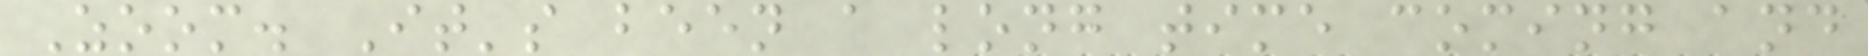Zoom. It's been a long time coming and
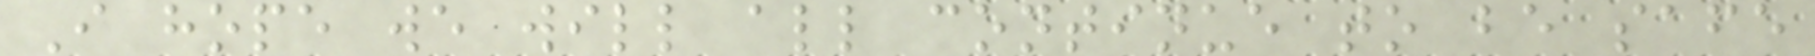I hope we will all continue to be safe
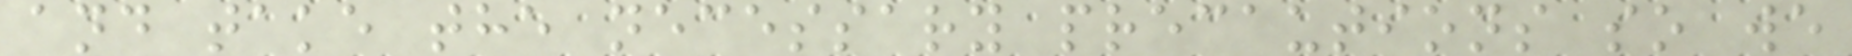and take the necessary precautions so we
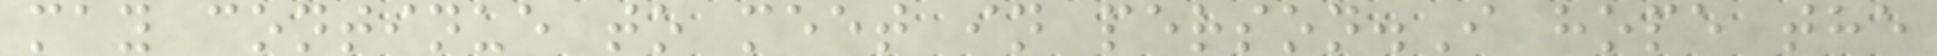may continue to meet in person.I hope the
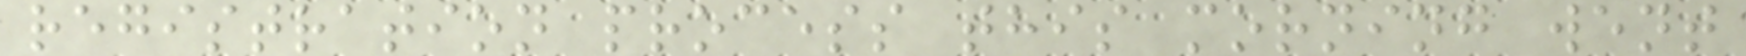registration process this morning went
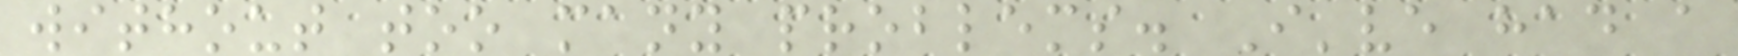without too many problems. I've had a
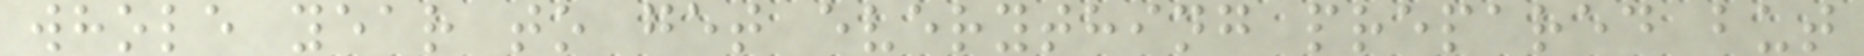whole year to get everything prepared but
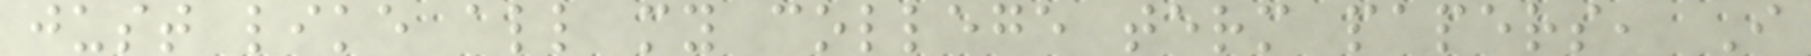just like all my college term papers, I
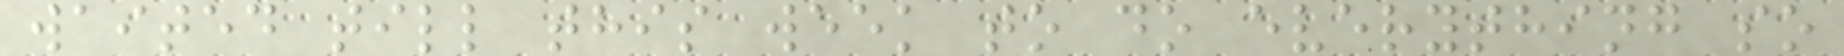waited till this week to do everything so
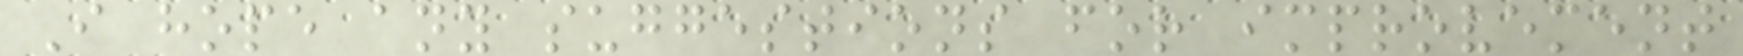I hope any suggestions for improvement
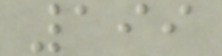199
